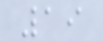19
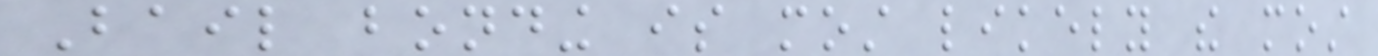Bail bonding is most likely the most
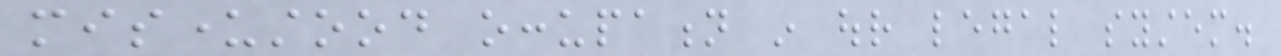misunderstood occupation in our legal system.
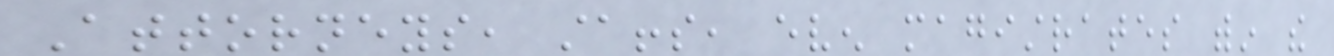Attorneys, staffs, even magistrates within the
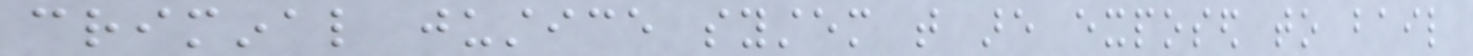criminal justice system that are exposed to bail
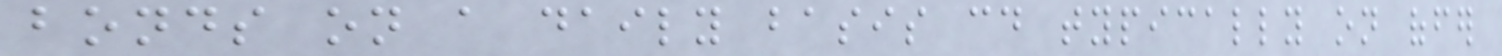bonds on a daily basis could typically on offer
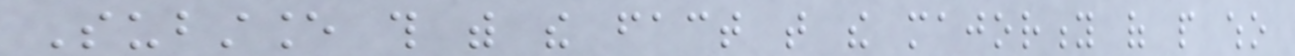Substance this with the fact that the majority of people who
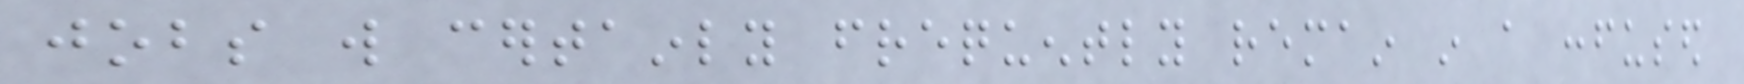jobs will certainly frequently remain in a confused
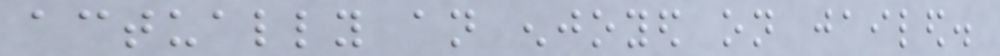actually an enjoyed on jailed.
